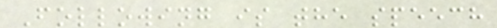Following is the speech
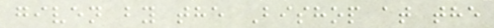given by the Bishop at the
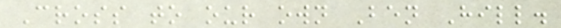Cross to our own Ben Hill.
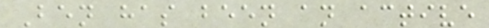Ben has been an active
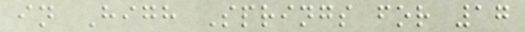in High Springs for 17
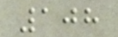108
